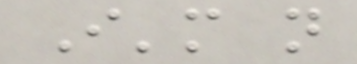I'm not
